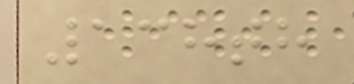138th
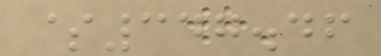$347.46
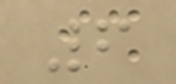6
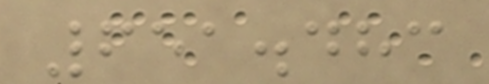651.483
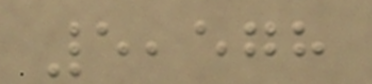5,578
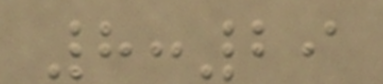8:29
